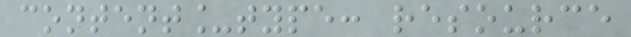content_type: resource
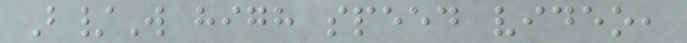B/W high speed video,
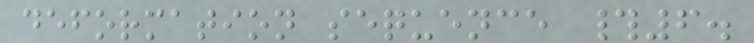deformation sequence #6.
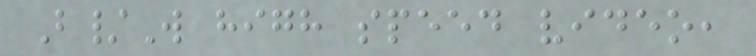B/W high speed video,
